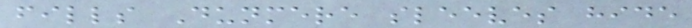fills Dunmere sleeves hide
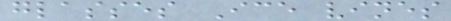glasses Ice vines
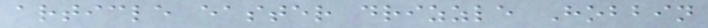article easter drizzle Hobbin
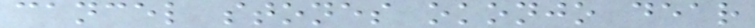cancel stones okonjo dear
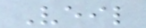Veil
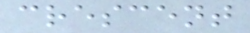crescent
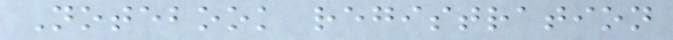Notebook registration
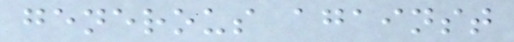generous against
